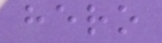hero
